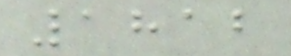1812
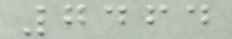7464
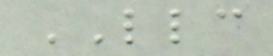LLC
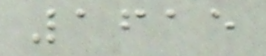1615
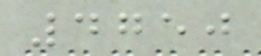4750
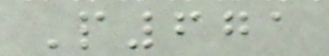P671
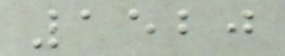1520
